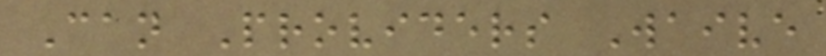Can Providers Waive
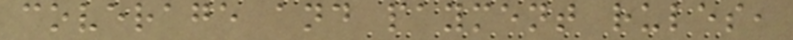coverage and payment rules,
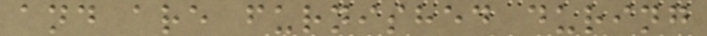and are furnished during
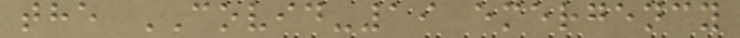the COVID-19 emergency
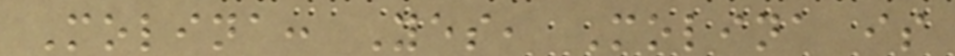Molina: Yes, Molina is
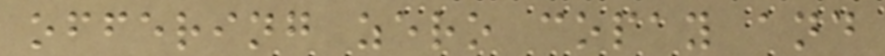offering zero copay and
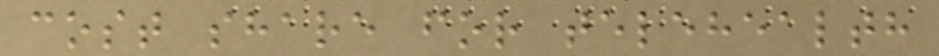cost share for telehealth
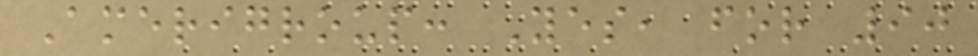Amerigroup: Yes, for 90
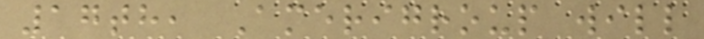17th, Amerigroup will
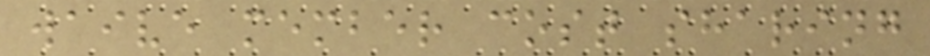waive member cost sharing
